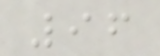96
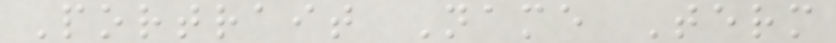Portrait Name Term
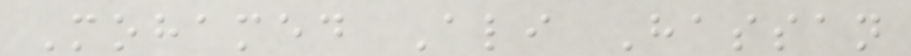Mohamed Ali Hassan
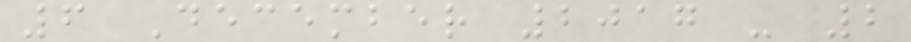6 December 2017 - 2
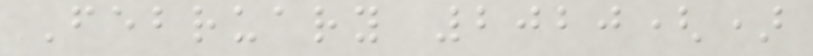February 2020()
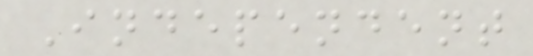Independent
